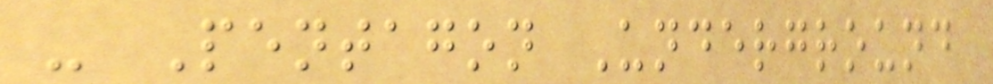- Pentagon Underground
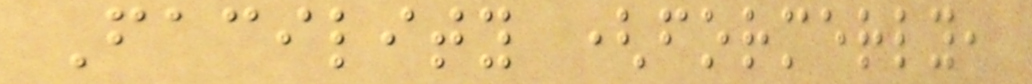Facility (formerly,
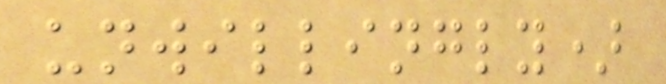unwillingly)
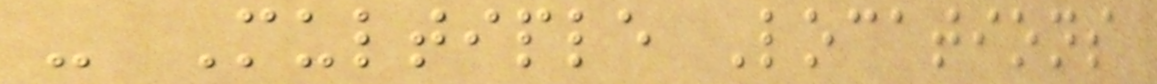- Multiple Locations
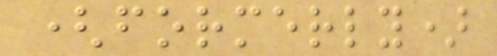(formerly)
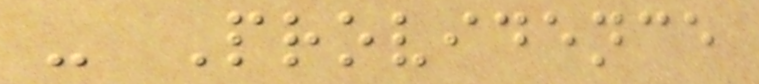- Providence
